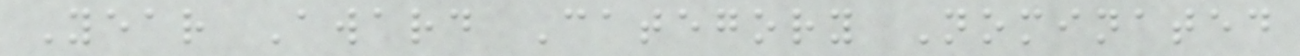Year Award Category Nominated
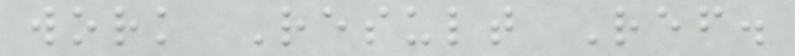work Result Ref.
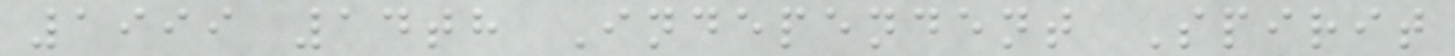1999 14th Independent Spirit
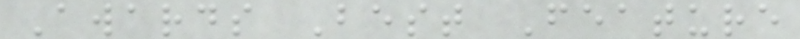Awards Best Feature
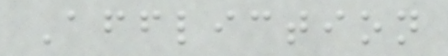Affliction
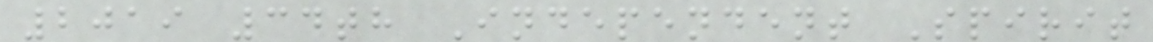2019 34th Independent Spirit
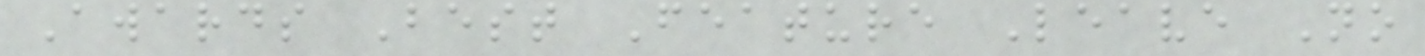Awards Best Feature Leave No
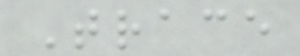Trace
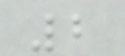2
